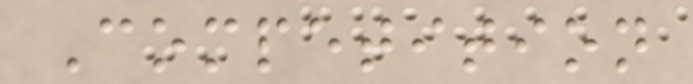Competition
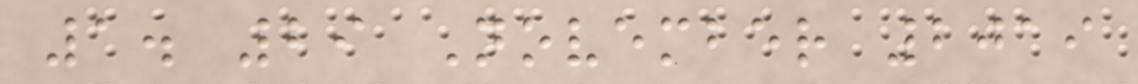1. 29 November 2019
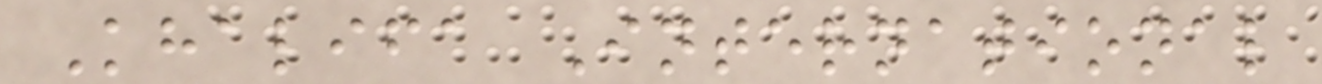Khalifa International
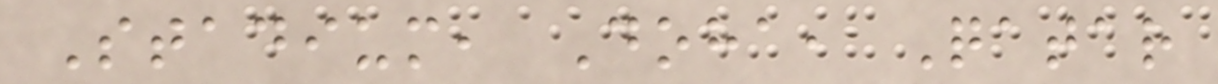Stadium, Doha, Qatar
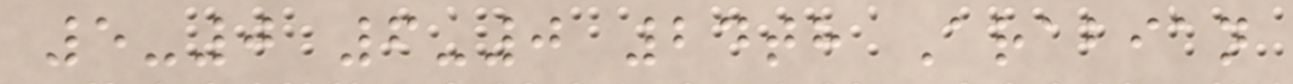5-0 6-0 24th Arabian
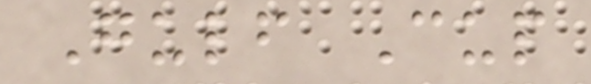Gulf Cup
